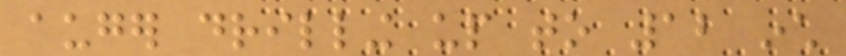auger drilling up to 12 inch
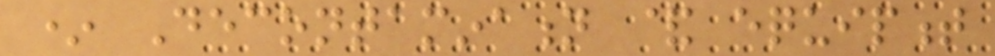* Decontamination & equipment
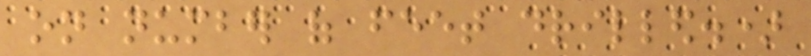on number of feet drilled.)
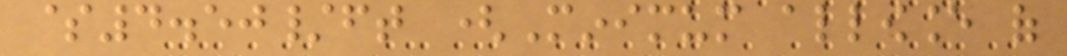$4.50/ft (Minimum allowance of
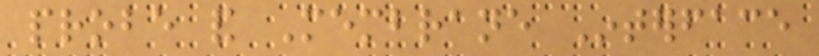probe and Membrane Interface
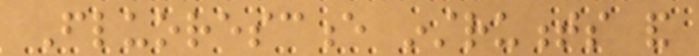Fluorescence instruments and
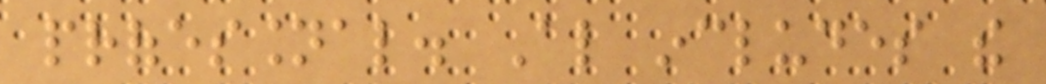professional. Also includes the
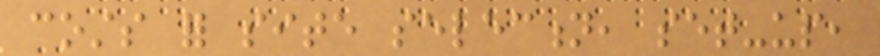costs for site selection, set-up,
